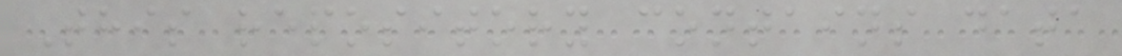This repository contains data
